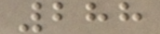288
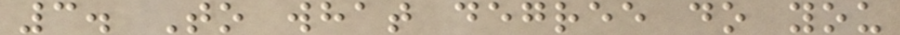3. To what degree do you
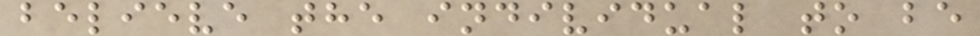believe the individual to be
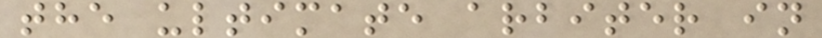the ultimate arbiter in
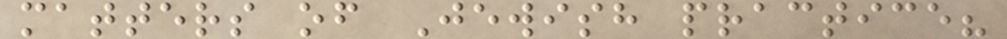matters of Jewish practice?
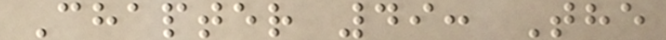Chapter 49: The
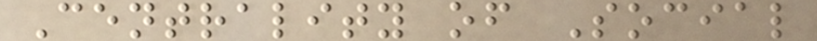Centrality of Social
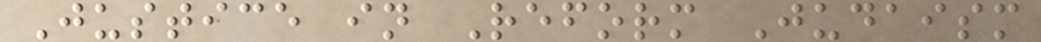Justice in Reform Judaism
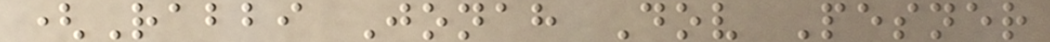(Rabbi Jonah Dov Pesner
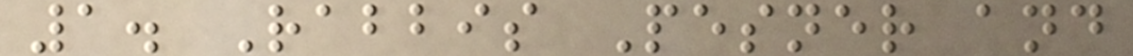1. Rabbis Pesner and
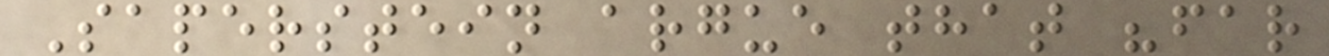Saperstein argue that "far
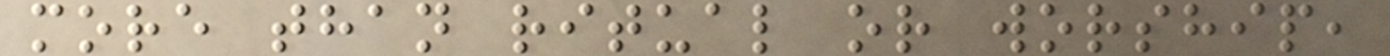more than ritual or worship,
